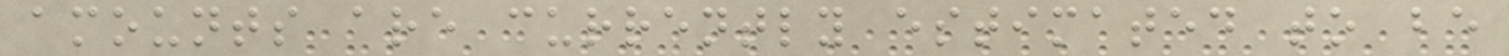amounts are currently estimated to be
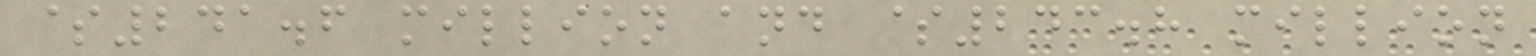$241.6 million and $243.8 million
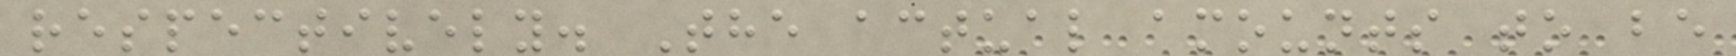respectively. The actual amounts to be
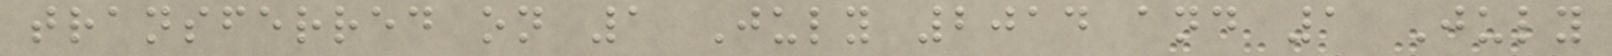transferred on 1 July 2014 and 1 July
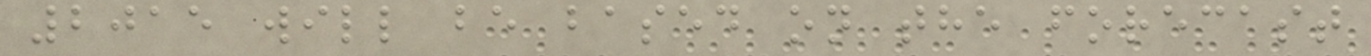2015 will be based on the forecast
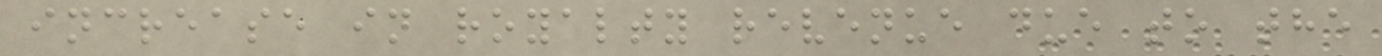increase in royalty revenue due to the
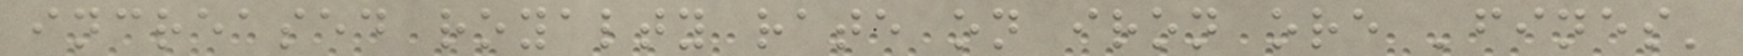increased royalty rate on iron ore 'fines'
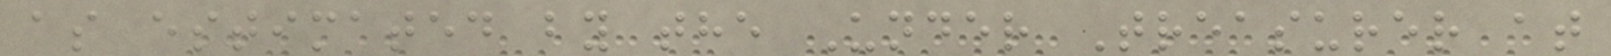as estimated by the Under Treasurer at
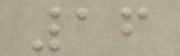16
